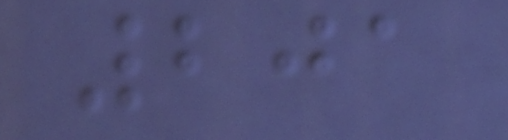201
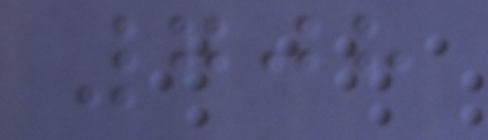708
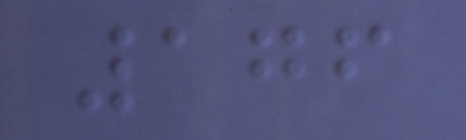176
